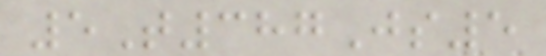5T387Js5
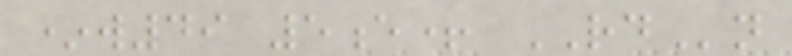*w49 5e+ RDn
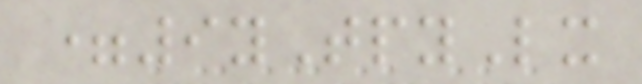=9yTpyLx
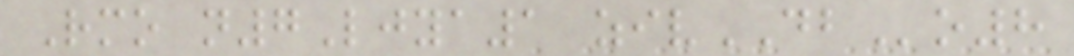Rmo n7Ljya1 zivDBo8
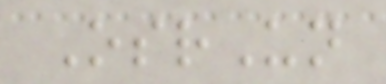OsrUn
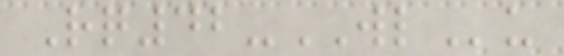Rq42-WLu
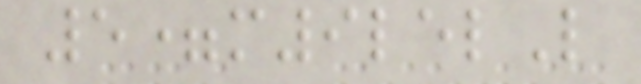5=m9lelL
